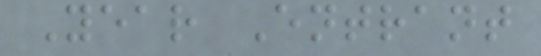Year Entrant
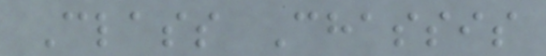Class Chassis
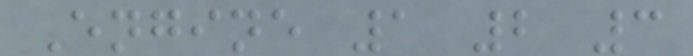Engine 1 2 3
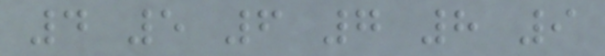4 5 6 7 8 9
